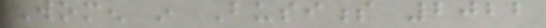Women in Business 2022
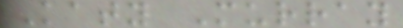Katy Murray
